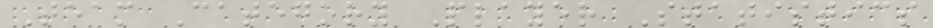Team Category Player Statistics
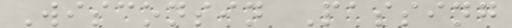Wisconsin Passing
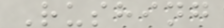Rushing
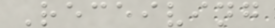Receiving
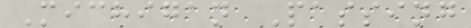Michigan Passing
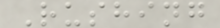Rushing
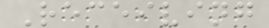Receiving
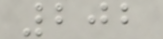202
